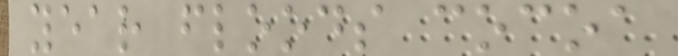year floods cocoa
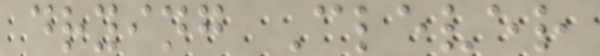drying Clever
